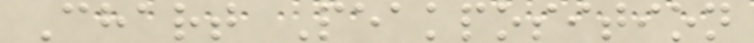Chart Peakposition
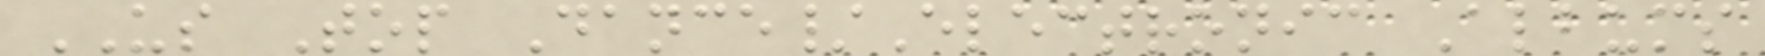US Top Dance/Electronic Albums
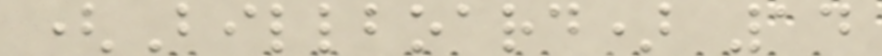(Billboard) 14
